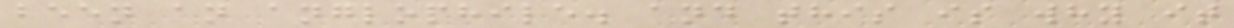been an anglophile. and this is why it
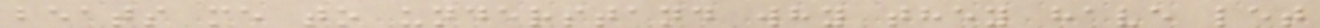beats me to understand why they have let
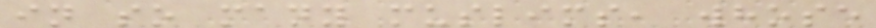in so many muslims, whose
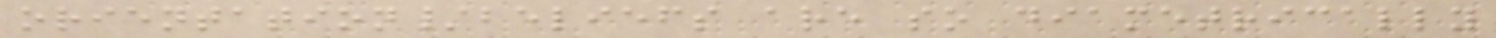orientation/beliefs are so diametrically
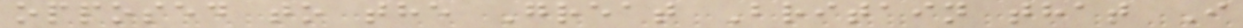opposed to the Great Britain that I
